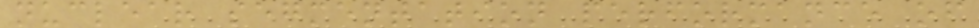nuclear segmentation performance of
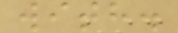with.
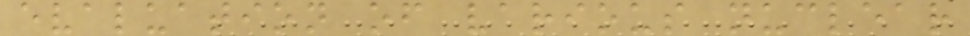evaluation of various nuclear
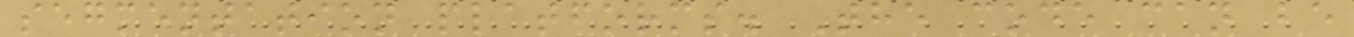segmentation platforms. The code can be
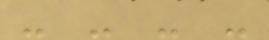- - - -
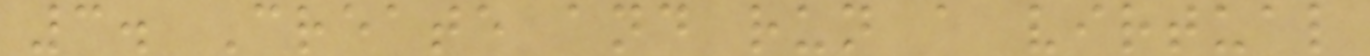3. Create and run a virtual
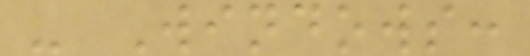- Windows:
